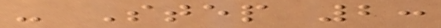- Step 2:
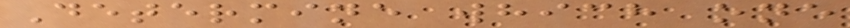Determine which one
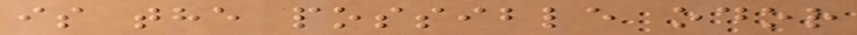is the possible odor
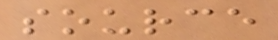source
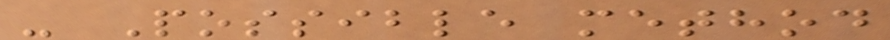- Possible method
